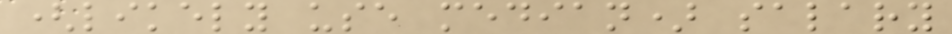(likely use median) salary
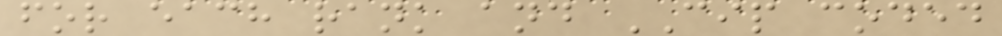for each rank and CIP coded
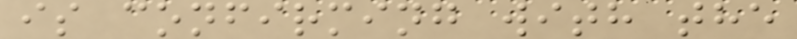is confirming with the
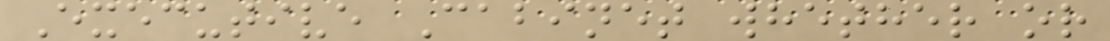Executive Cabinet whether or
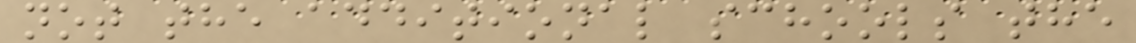not the additional schools the
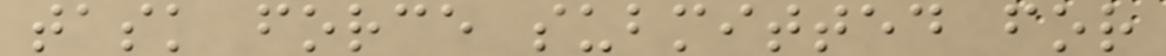task force submitted for
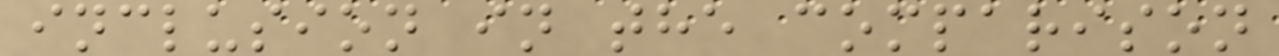inclusion in the comparison
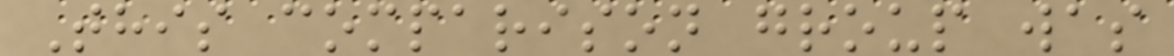This comparison group was
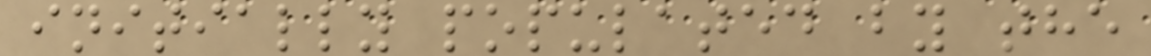initially populated by the
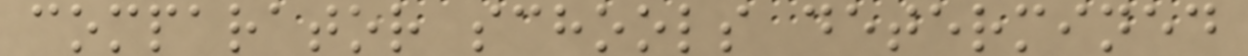comparator schools determined
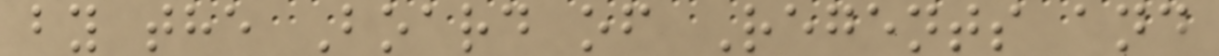by the Board of Regents and
